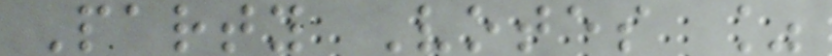Party Votes %
